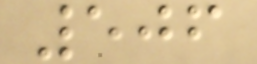506
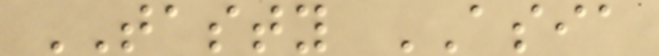TASTY ASIA
